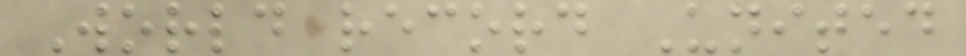World record United
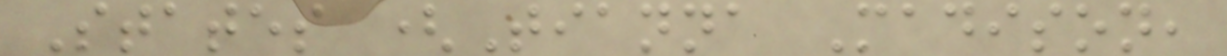States (Tianna Madison,
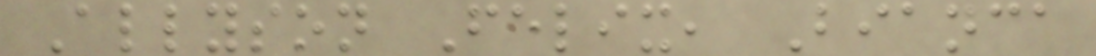Allyson Felix, Bianca
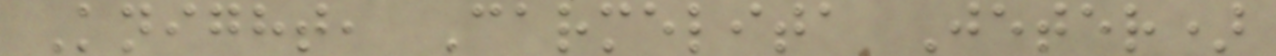Knight, Carmelita Jeter)
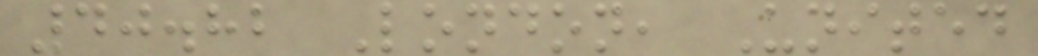40.82 London, United
